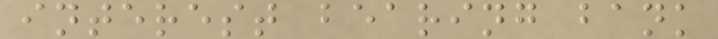interest bearing bank
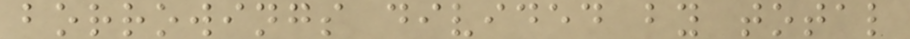borrowings divided by total
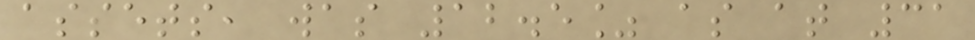assets, was 12.5% as at 31
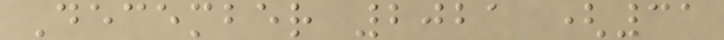December 2021 (31
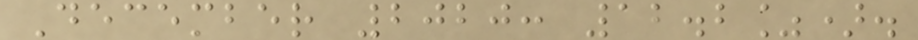December 2020: 12.2%).
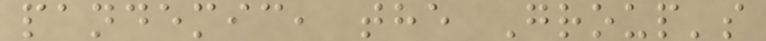pandemic, the Group's
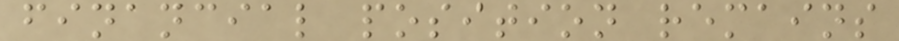financial position remains
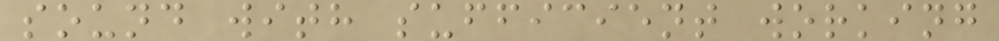sound with sufficient working
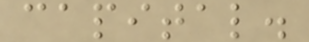capital.
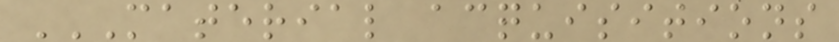MATERIAL ACQUISITIONS
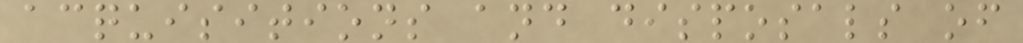acquisitions and disposals of
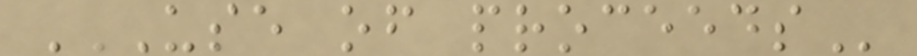USE OF PROCEEDS
